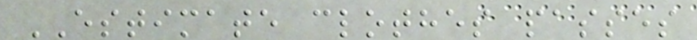ESTIMATE clothes passes
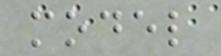model
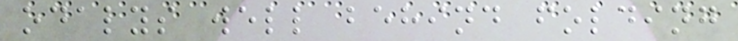odalys well behind folding
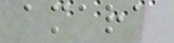amara
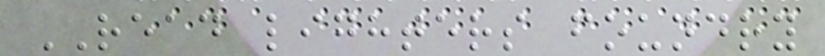READ lighters foundry
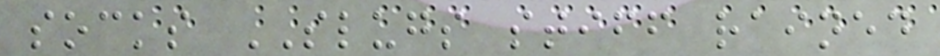socks SLUGS stiff rained
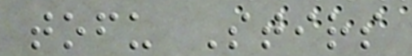tofu Stirs
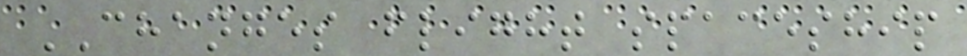CHANGES flight spaceship
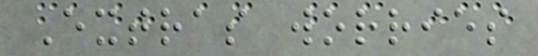Extras worries
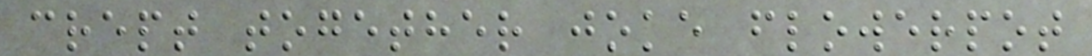crept together joke flowerpot
